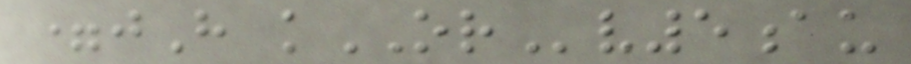=jH kORv5au
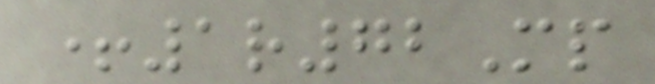+1r72Mp
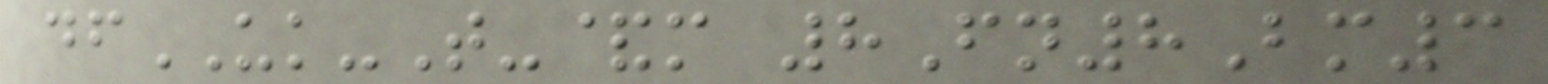dfUK-T-&m 8Fn8Bm3
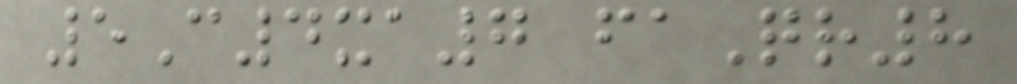5C4xa7 faQr8
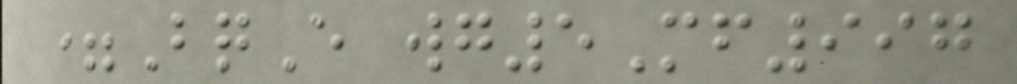=BqE wg5Mf997
